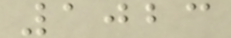1023
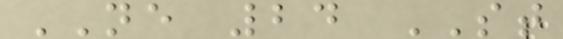NE 24 ST
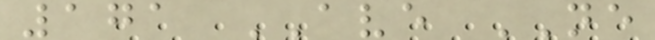171 AVE NE
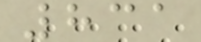831
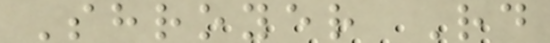Shroyer Rd
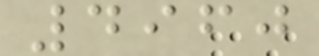4960
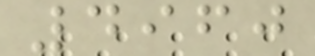4960
